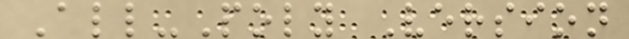All-Poly Version
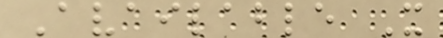Available X
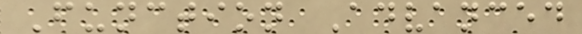Function Advanced
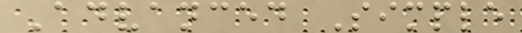Advanced Simple
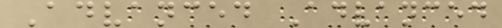Advanced Advanced
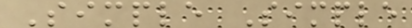Simple Simple
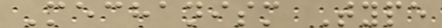Mechanism Type
